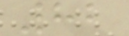82
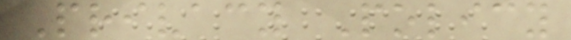Privacy Policy
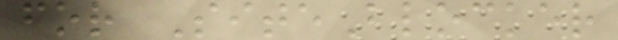for SiteBlocker
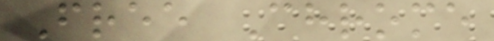Free Chrome
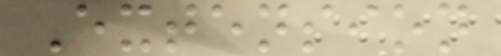Extension
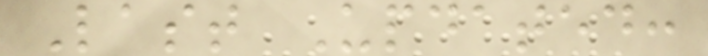Last Updated:
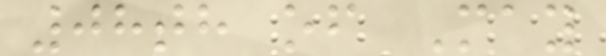08th of May
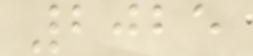2025
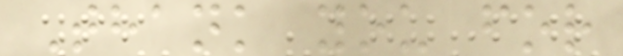Thank you for
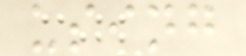using
